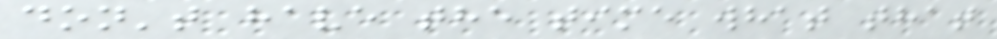don't have the time what that
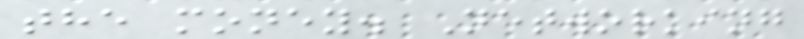the money. Networking
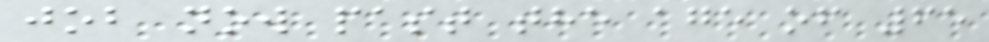job now past the age of 65
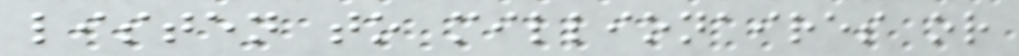listen to millionaires or
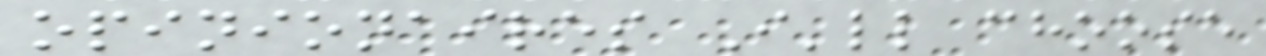opinionaires I'll choose
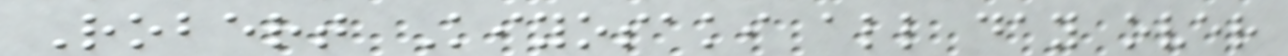Robert Kiyosaki all day over
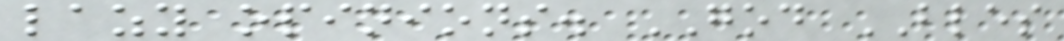lazy opinions. GOD BLES
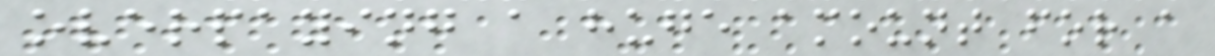overpaying a huge amount for a
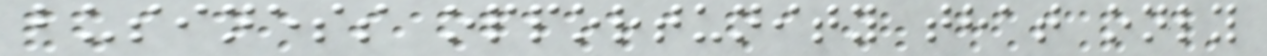business opportunity that only
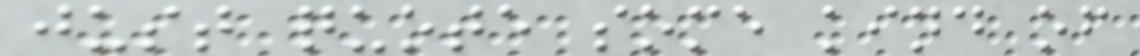just quote some kind of
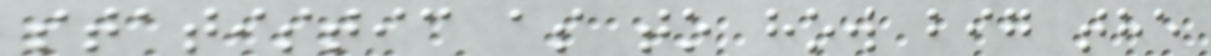statistic as to how big the
